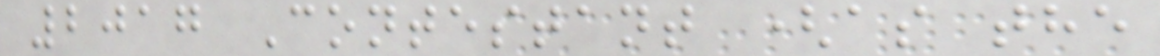2017 Contestant (as the
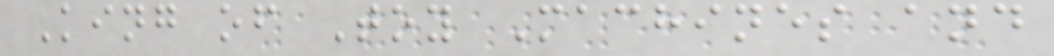King of Toy Machines and
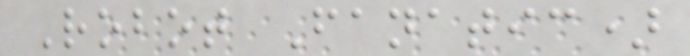Robot Fanatic)
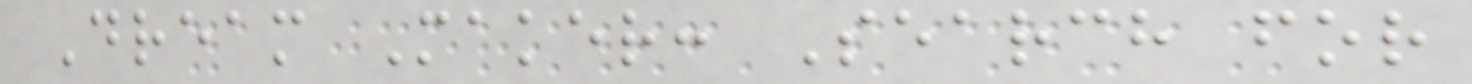Dream Maker: Search for
